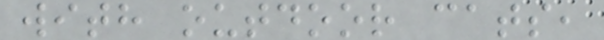with outdoor cats,
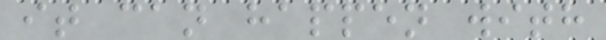it can happen with
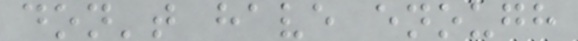don't have enough
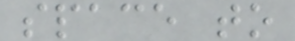space to
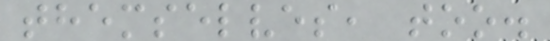themselves, too.
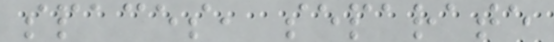spaces, separate
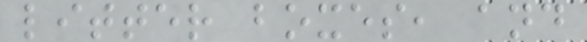litter boxes, and
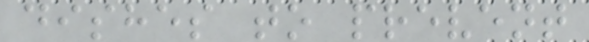dishes to prevent
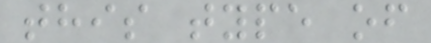this type of
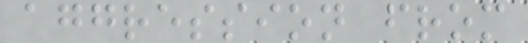aggression from
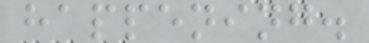happening.
